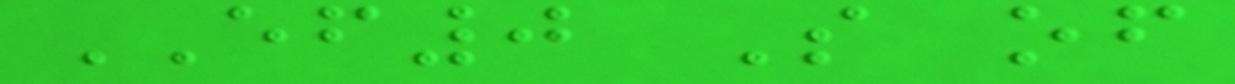EF0 S of
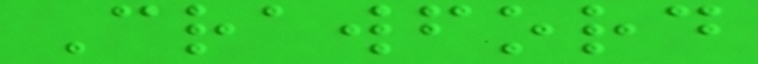Crawford
